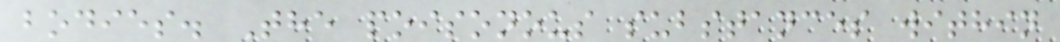bodies. The poisonous substances within
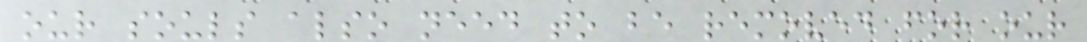our souls also need to be removed for our
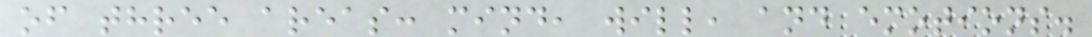of three areas: mind, will, and emotions.
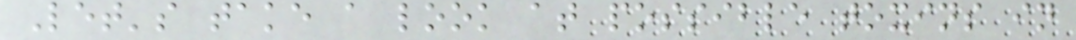Let's take a look at possible toxins in
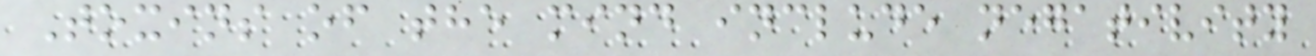Toxins of the mind include negativity
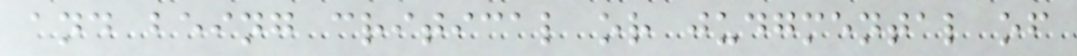and being critical or judgmental of
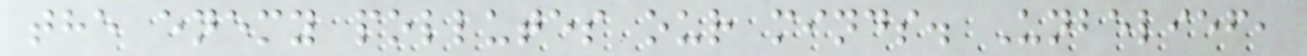the enemy pollutes our minds. Unbelief,
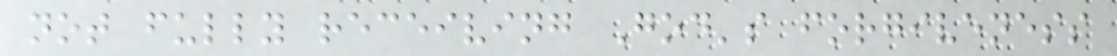not fully receiving God's forgiveness
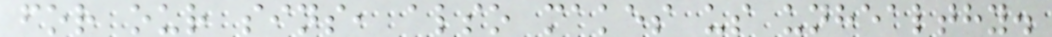for our sins, also makes us unhealthy.
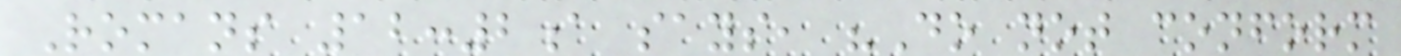Romans 12:2a says, "Do not conform
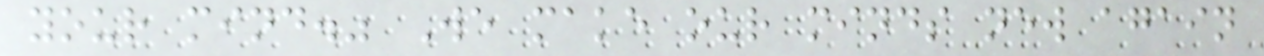your mind." We make our minds new again
